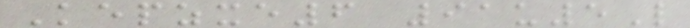Kepzxe6 91u5L
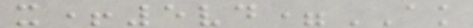x+5vd=AK
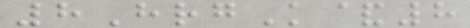8HrgK&8
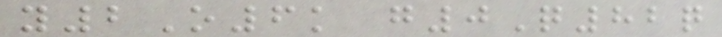y2O6k g0Q82q
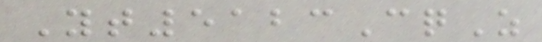Yt5123CqZ
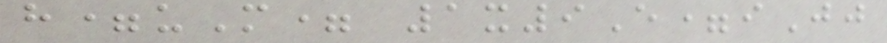h=uM= 1x9E=iJj
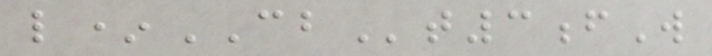l*CBt3fW
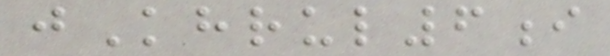jKhrul6i
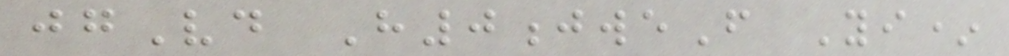jgVd H0jweF Yi*
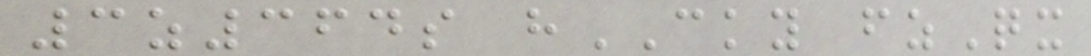3z364s hCKY fzQx
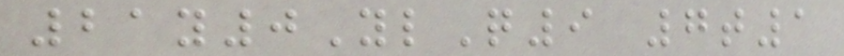21y0YlQ9 7t1
